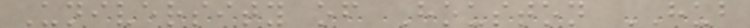University of Houston HUB
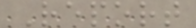Report
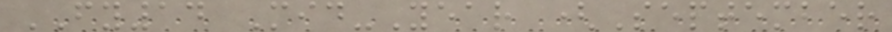FY14 Mid-Year (September
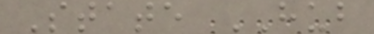State HUB
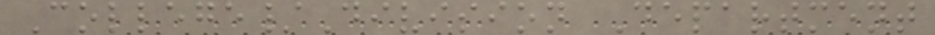College/Division Department
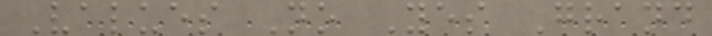Values No Yes Grand
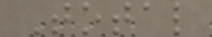Total
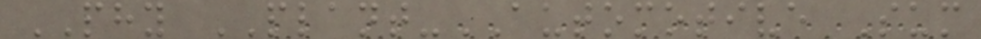PHY PLANT-AUTOMOTIVE Sum
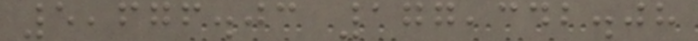5,676.03 177,342.08
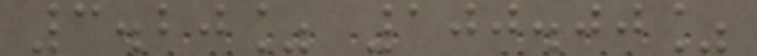3.20% 100.00%
